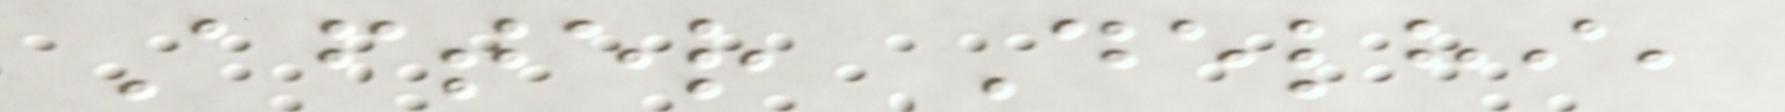After Delhi,
